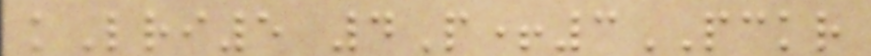kLri5 4P+3PCKR
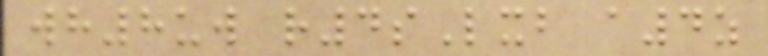wh8uw r4sLxb a4z
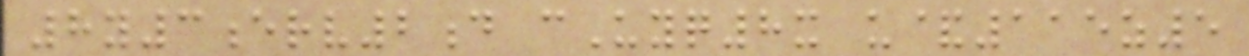8y3erv2d cUyq8x u&115z5
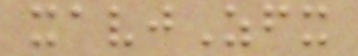xavjZfx
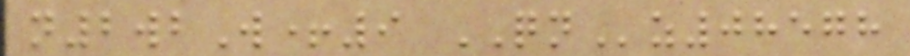n2wbW+9 QNz08578
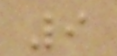9
